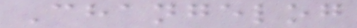Changelog
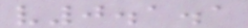v0.1.1
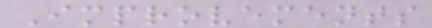Improvements
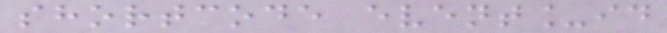shortcode event_id
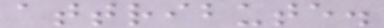attribute.
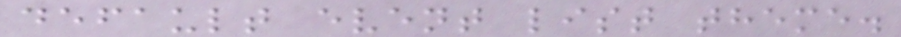default event list theme.
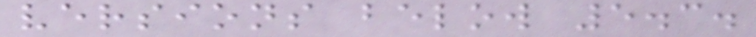versions below 5.3.
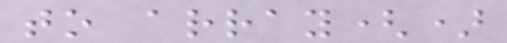to array()
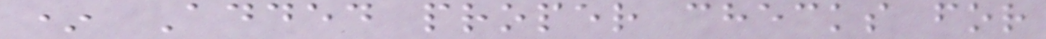* Added proper checks for
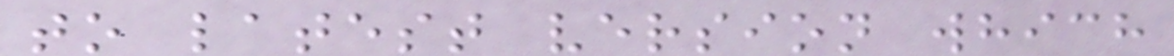to latest version which
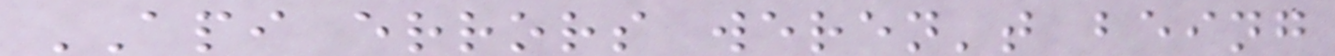API errors weren't being
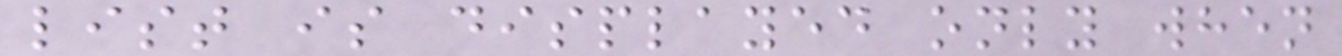list is displayed only when
